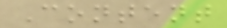Content
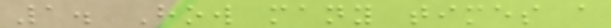1. How many times a
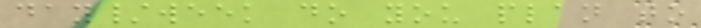day/week do you plan to
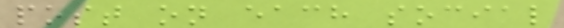post on each social
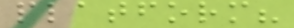platform?
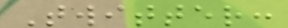Twitter:
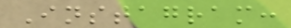Instagram:
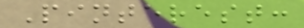Pinterest:
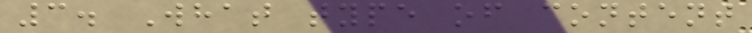3. What type of content
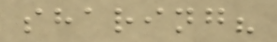sharing?
